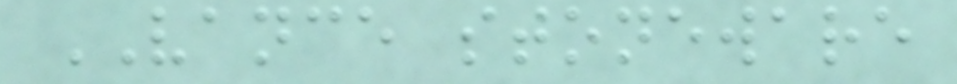VANCE stoneware
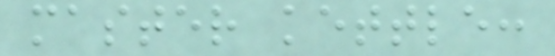master kettle:
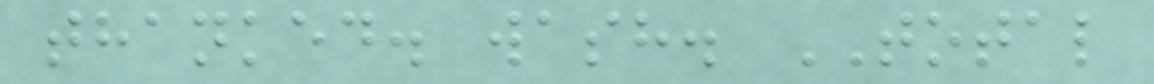thanked. wash. TOTAL
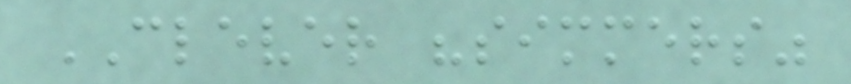CLEVER "simmers"
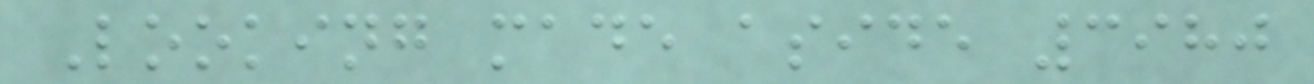Looking made aside 3980
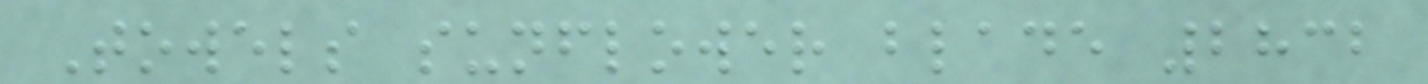Towels sunflower blade 2832
